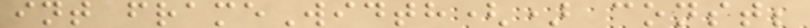int frameWidth() const;
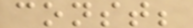const;
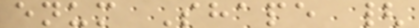enum Shape {
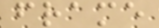frame
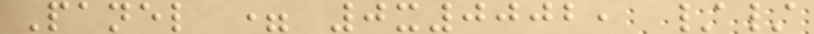Panel = 0x0002, //
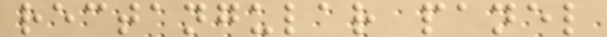rectangular panel
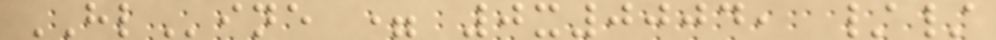HLine = 0x0004, //
